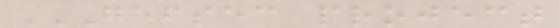GEFSEC PROJECT
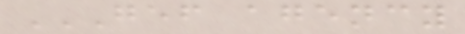GEF AGENCY
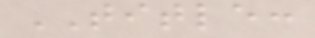TITLE:
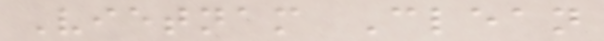Vietnam Clean
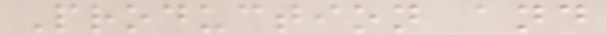Production and
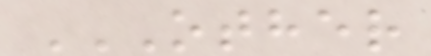OTHER
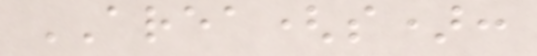AREA(s):
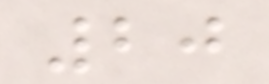20
